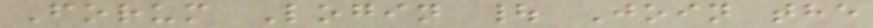Forum Login | Join the
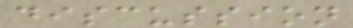discussion
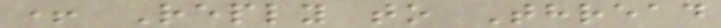+ Reply to Thread
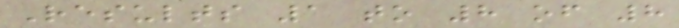Results 1 to 8 of 8
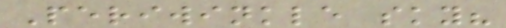Periwinkle sky?
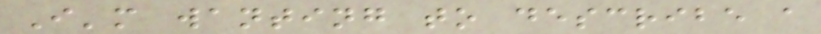I'm wanting to describe a
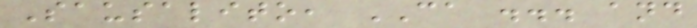Sausalito, CA ... and
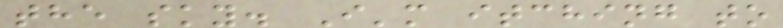the sky. I'm itching to
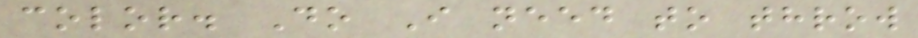color. Do I need to throw
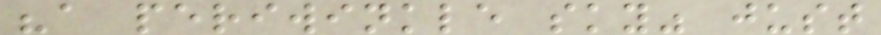"a periwinkle sky" just
